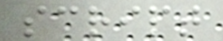script
